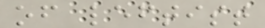of leftist
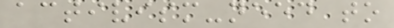activism-need to
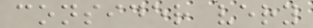consider very
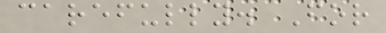carefully. For
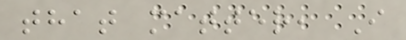that matter, I
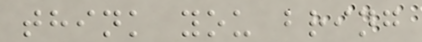think you bring
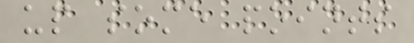up some points
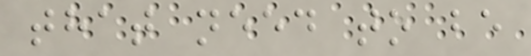that need to be
